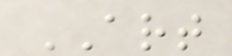ART
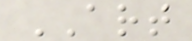ART
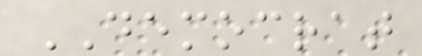DEMOCRAT
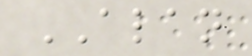ALAN
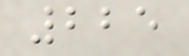225
